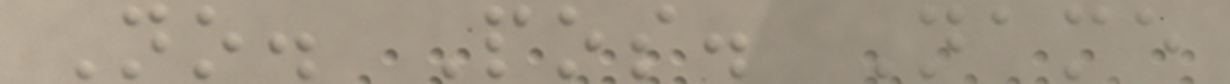No. Pos. Name
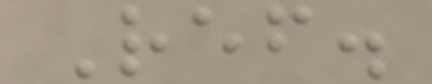Ref.
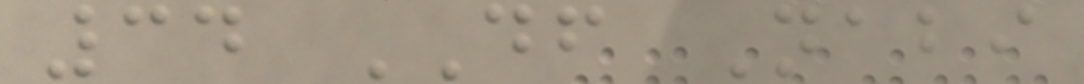34 DF Nabi
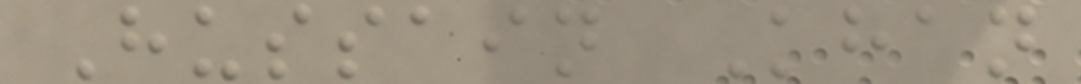Hussain Khan
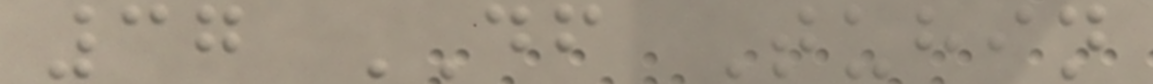37 DF Tuhin
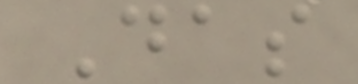Das
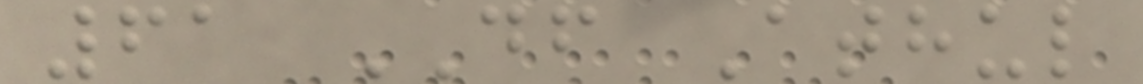61 DF Athul
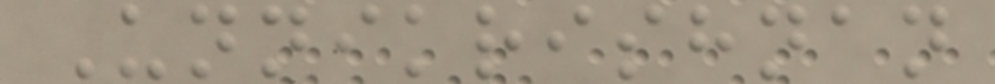Unnikrishnan
